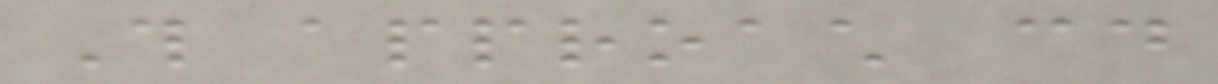This approach could
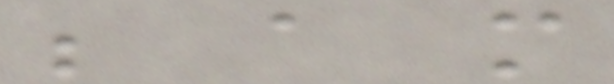be a more
